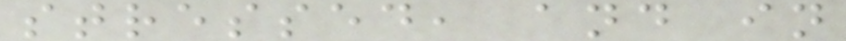stressed, and in
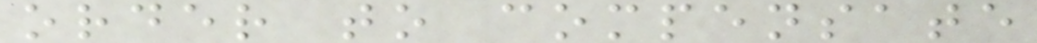order to compensate
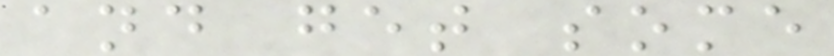and get some
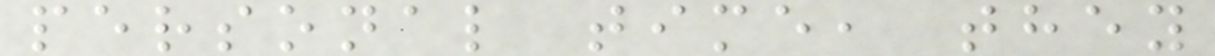personal time, they
